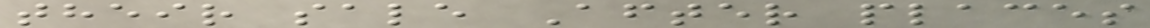their sale After places
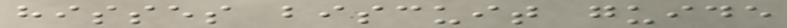hisses biscuit guide
